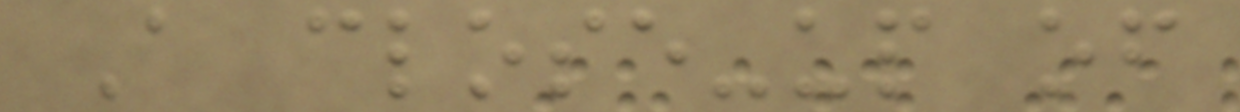A close-up of
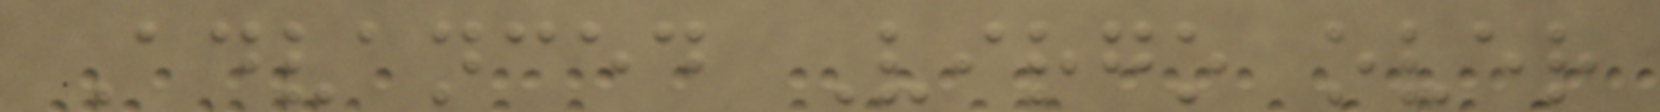Advanced Virgo over
